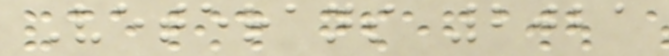Veterans 2021
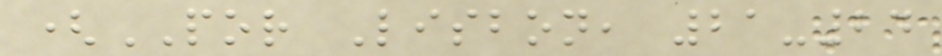(POR Lisbon, 21-24
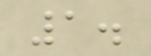1.
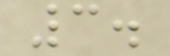3.
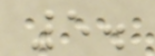5.
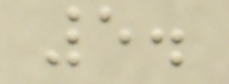5.
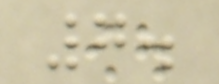7.
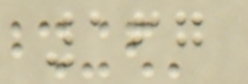167
